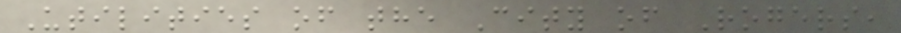Utilities of the City of Rogers,
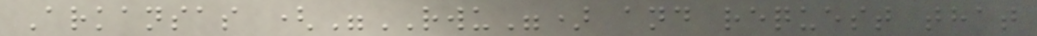Arkansas ("RWU") and request that
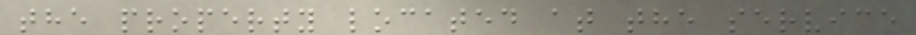the property located at the service
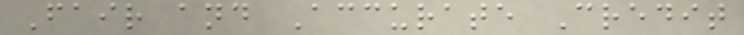Fair and Accurate Credit
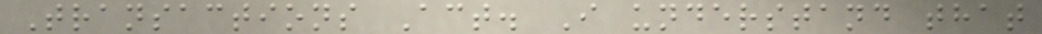Transactions Act. I understand that
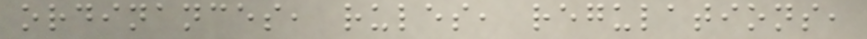ordinances, rules, regulations,
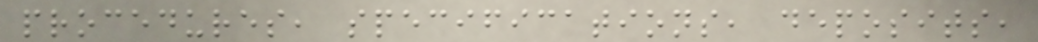procedures, specifications, deposits,
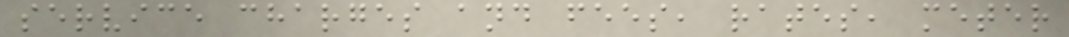service charges and fees, rates, meter
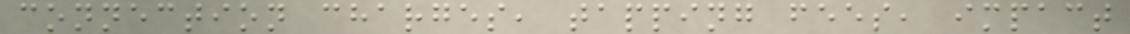connection charges, tapping fees, impact
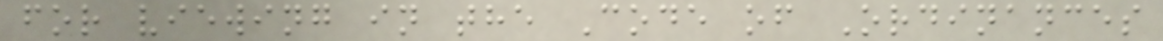for viewing in the Code of Ordinances
